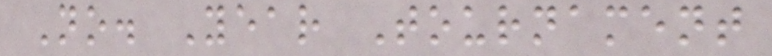No. Year Tournament
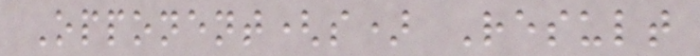Opponent(s) Result
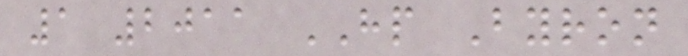1 2011 HP Byron
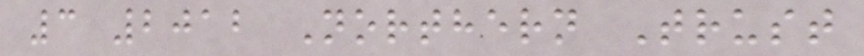3 2012 Northern Trust
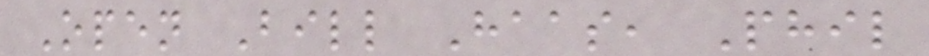Open Bill Haas, Phil
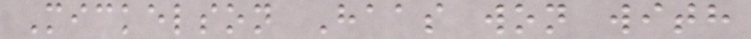Mickelson Haas won with
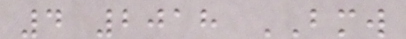4 2018 BMW
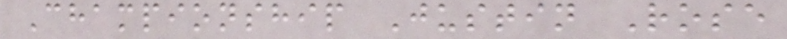Championship Justin Rose
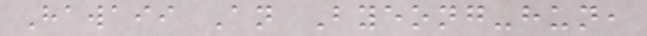Hawaii An Byeong-hun,
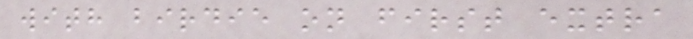with birdie on first extra
